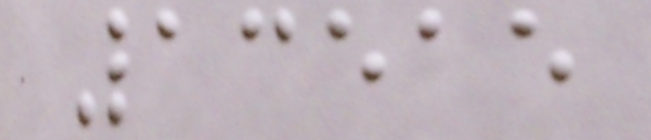13515
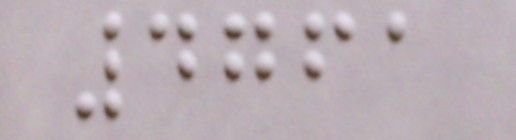4761
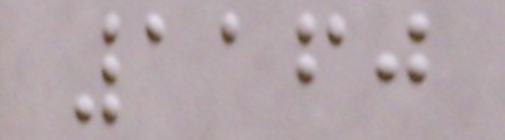1160
